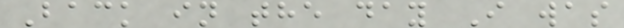Back in the day I was
